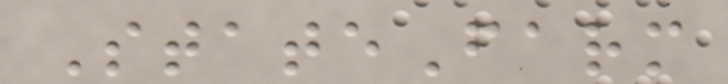StateFarm
